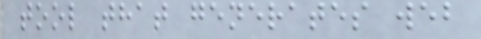tool that generates web
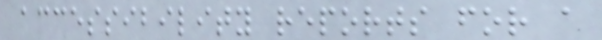accessibility reports for a
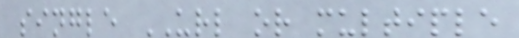single URL or multiple
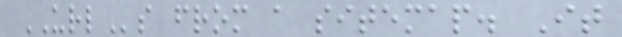URLs from a sitemap. It
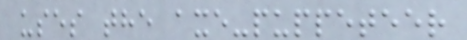uses the axe-puppeteer
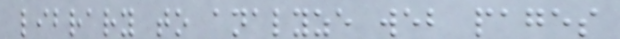library to analyze web pages
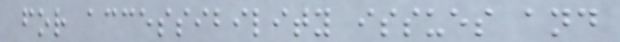for accessibility issues and
